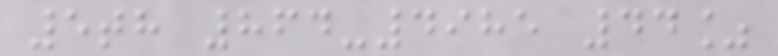5th 864-4985 44%
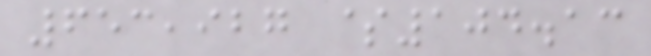653,927 $104.13
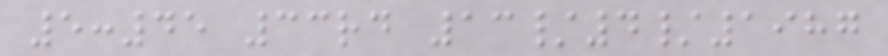5:45 33rd 13/4/1987
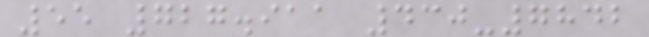55 727.911 430-7842
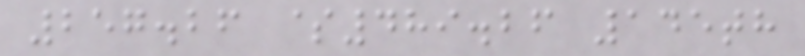257.26 $489.26 145th
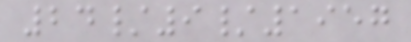24/9/1957
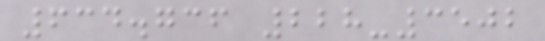634.736 228-3502
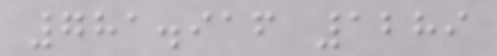781.916 1289
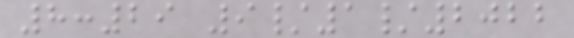8:29 9/1/2022
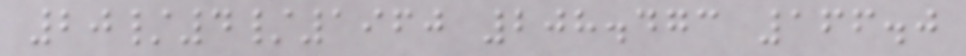20/4/1960 208.473 166.0
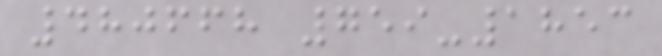480668 759-1853
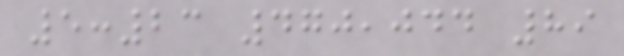5:23 470,044 89
